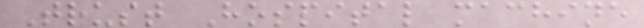Trust Hospital machine
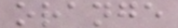orange
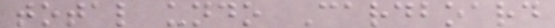total undo Cardboard
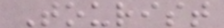Tourist
